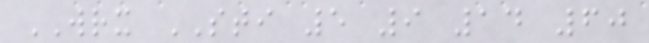WRX STI 5 9 14 60
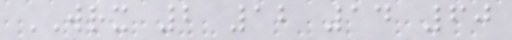WRX 2 12 14 60
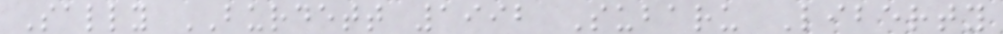Sally BURDETT 1992 Subaru Liberty
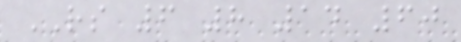RS 6 8 14 60
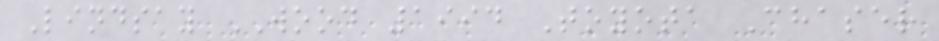Lindsay WOOD 1994 Toyota Chaser
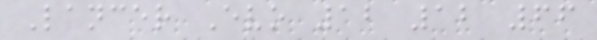Lancer Evo 12 12 66
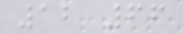12 66
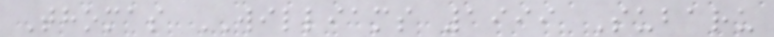Thomas WILLIAMS 1999 Subaru
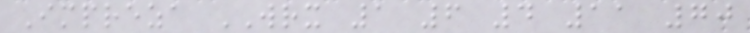Impreza WRX 1 6 4 11 70
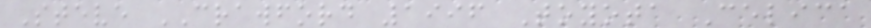Steve CRAWFORD 1996 Toyota Celica
